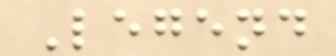Legend
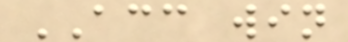ACC win
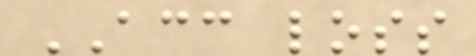ACC loss
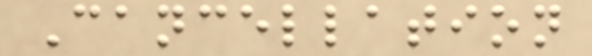Cancellation
